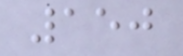150
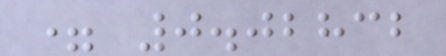= 0.02832
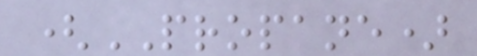(PROPANE)
